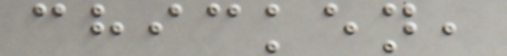chicken,
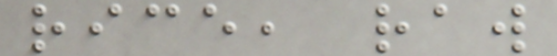rice, raw
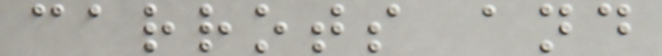carrots and
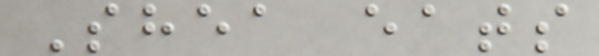Shea eats
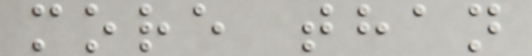more than
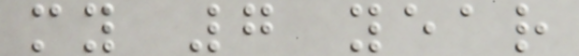my 7 year
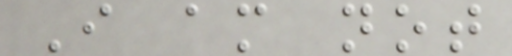I am not
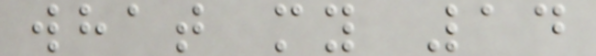what my 14
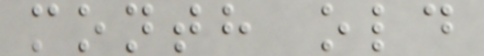month old
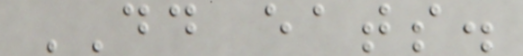DD eats.
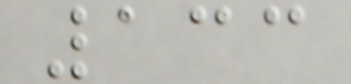133
